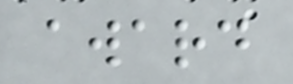award
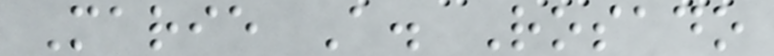Marie A. Rosado
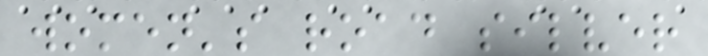women's road silver
